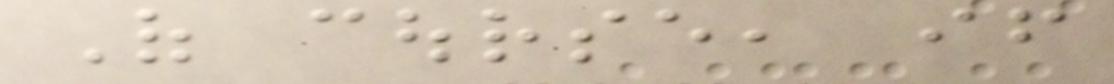Of course, if
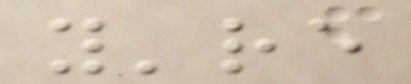you're
